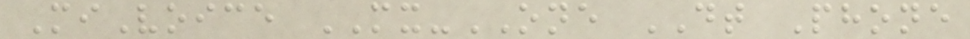MiVoice MX-ONE DT Phone
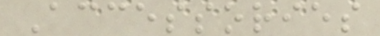Accessories
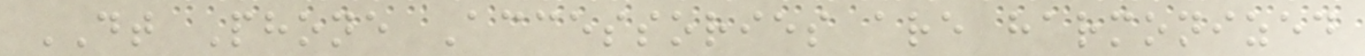DT Phone Accessories are harmonized
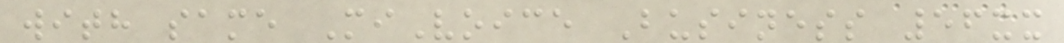with same MiVoice Business 56xx
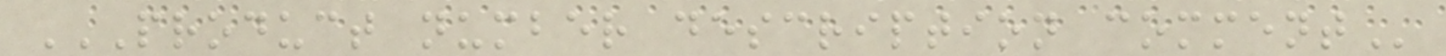PRODUCT NUMBER DESCRIPTION COMMENT
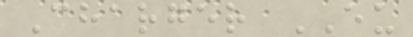Charger EU
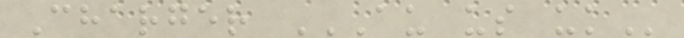Charger AU US UK
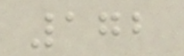172
